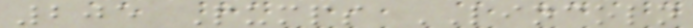205 Pumps LINCOLN
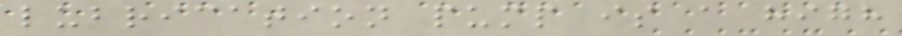lubrication pump is a high
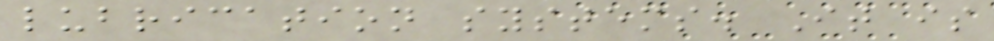lubrication systems. It is
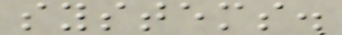systems.
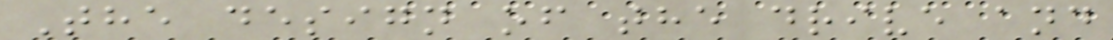The design of the drive and
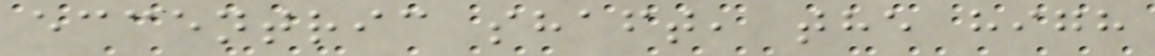eccentric shaft, the high
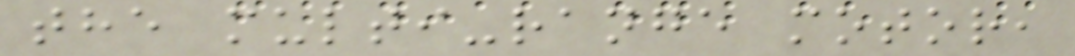the multi-range motor,
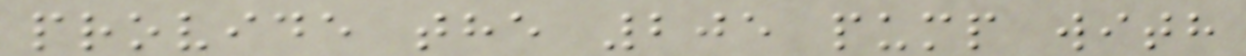provide the 205 pump with
